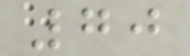70
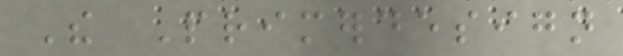The Primerdesign
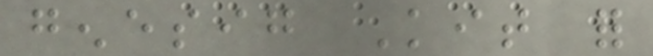genesig Kit for
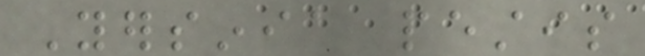Yersinia pestis
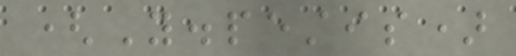(Y.pestis)
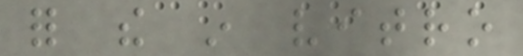for the in vitro
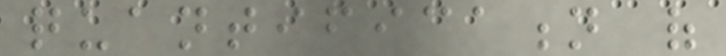quantification of
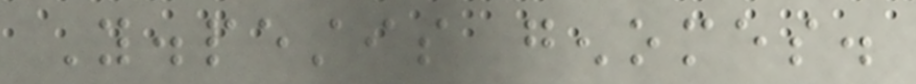Y.pestis genomes.
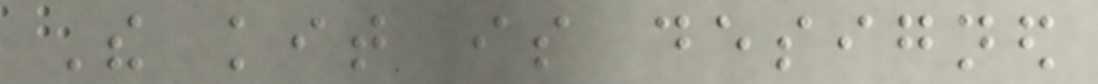The kit is designed
